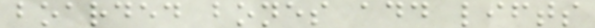boarded bones add lifts
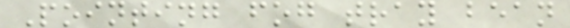Pointing fog tray bean
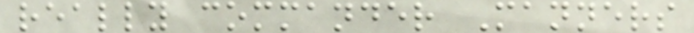really commander Manners
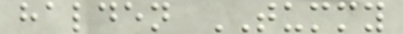halden TUMMY
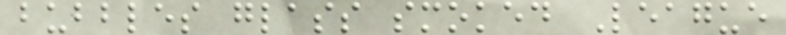bubbles glass smoked League
